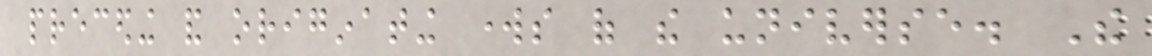preceding and originating works of the universe. The
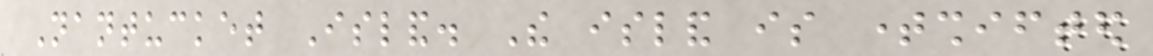Nantucket Island. The island is timeshifted
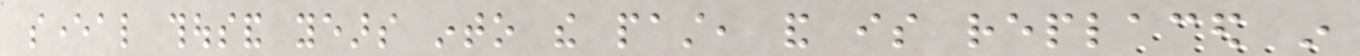several thousand years into the past, and is replaced in
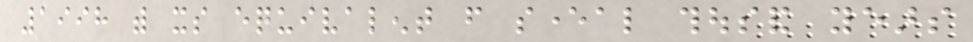1998 with its equivalent from several thousand years
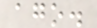ago.
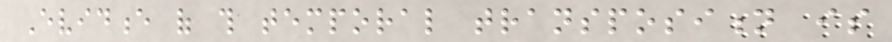Evidence of this temporal transposition is
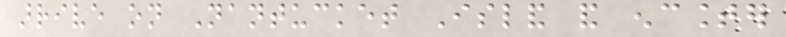arrive on Nantucket Island and encounter
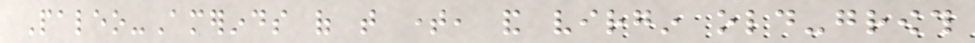Paleo-Amerinds of that time, and virgin old-growth
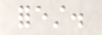forest.
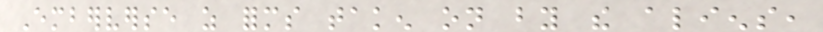Emberverse as forms taken on by the aliens,
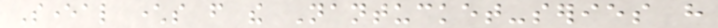Several characters from the Nantucket-series have
